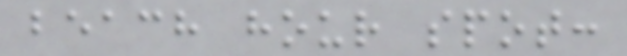beach hour spot:
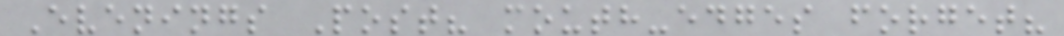Evenings Post? mouth-edges forget?
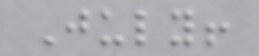July!
